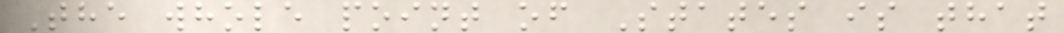The whole point of States is that
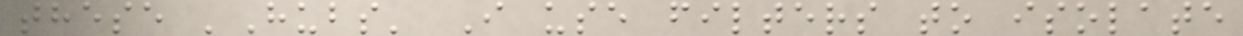these 'Hubs' I use filters to isolate
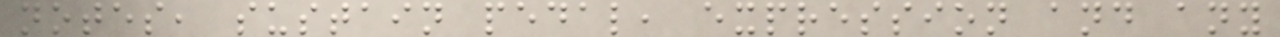notes, sustain pedal, expression and any
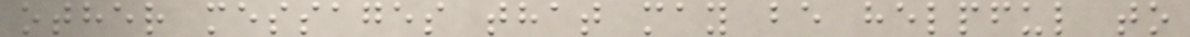other messages that may be helpful to
